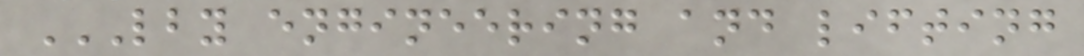LBY ENGINEERING AND LIFTING
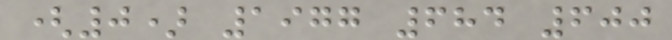(0) 1977 684 600
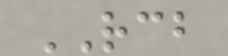RCB
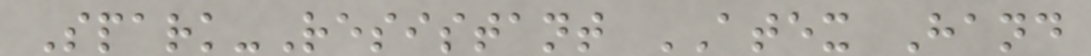Spark-Resistant ATEX Hand
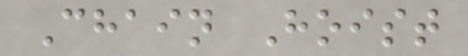Chain Hoist
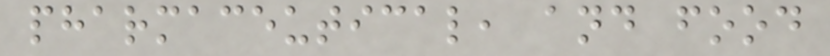pharmaceutical, and food
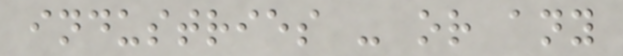industries - or any
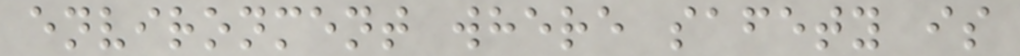environment where safety is
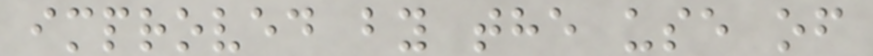improved by the use of
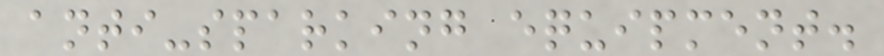anti-sparking equipment.
